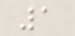1
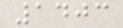1403
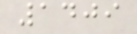1409
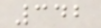342
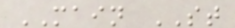MAIN ST
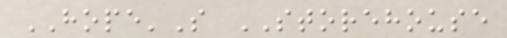HOPE'S STOREHOUSE
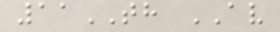11TH AV
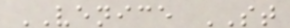VENICE ST
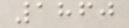1860
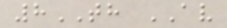8TH AV
